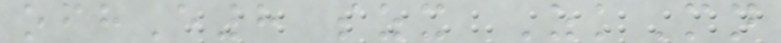ofhE8 szx ZkMn
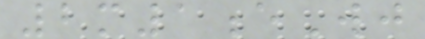2m1eWj
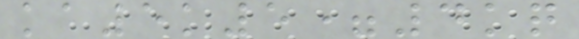ka5k5=4kq
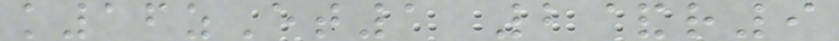k16zEt1 2&r9
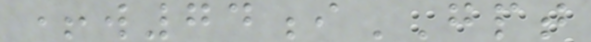+w74iGPT
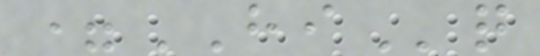=HIq
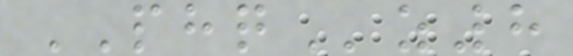PHQz8
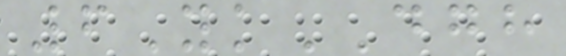6YkDGH
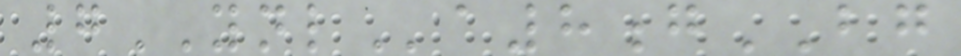7YNLa8gBG
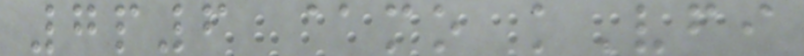7p6 @mo kVfi
